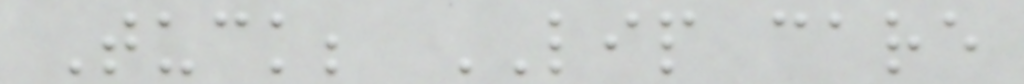Tuck; LIP care
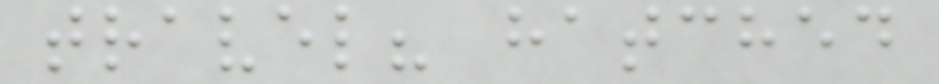travel? hatched
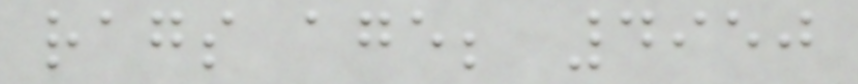rags age; 4950
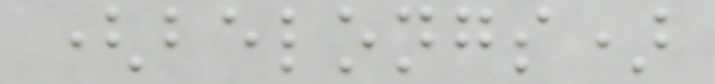(belongs)
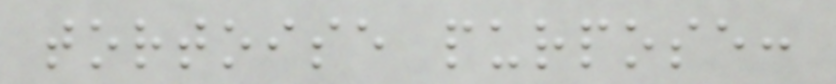tortoise purpose:
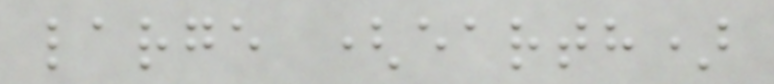large (earth)
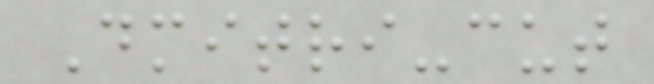Dmitri-cut
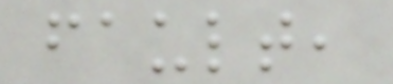fault,
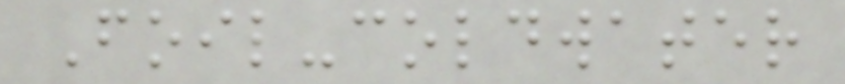Foil-coldwater
